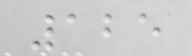125
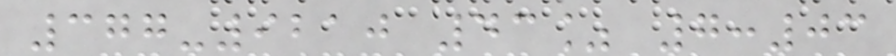377-9210 43% 7:03
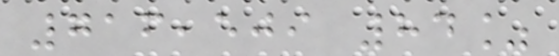716,509 84%
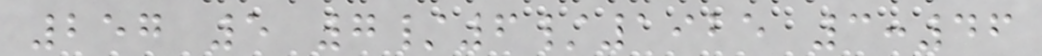257 5 7/6/1925 3:46
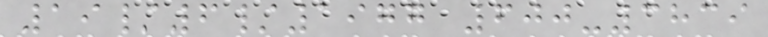19/6/1977 600-3839
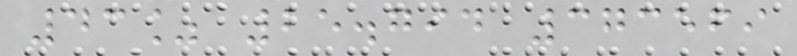43% 25.794 373569
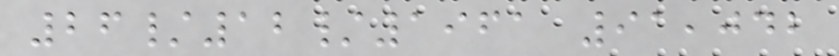26/12/1961 91,042
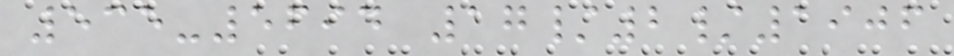535-5694 17/2/1906
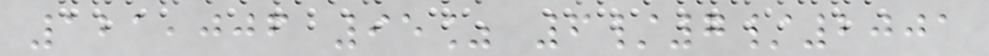121,006 95% 6/7/2001
